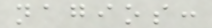nagios:
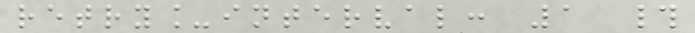retry_interval: 1 #
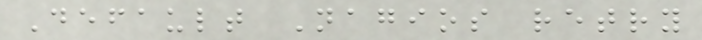Default Nagios retry
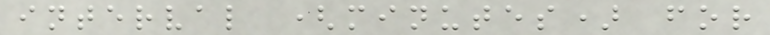interval (minutes) for
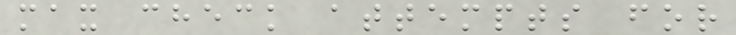max check attempts for
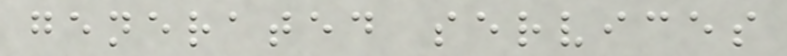generated services
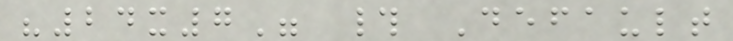"24x7" # Default
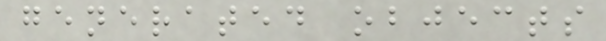generated objects
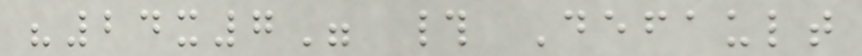"24x7" # Default
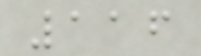116
